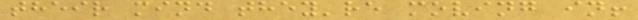their mind they're moving in!
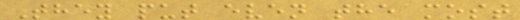They put even the most
